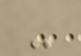-
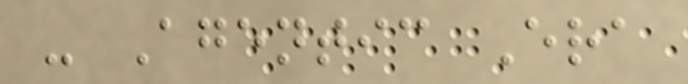- Agentic Era
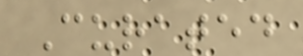Curated
